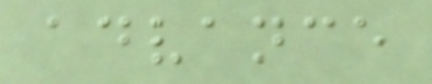advance
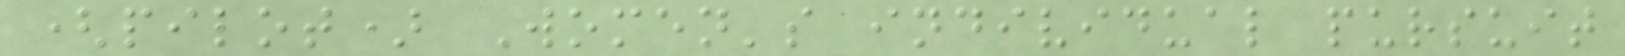(pilot) Women's individual pursuit
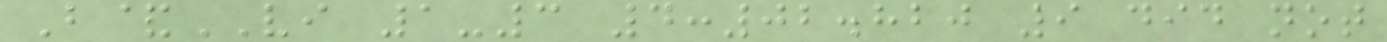B&VI 1-3 4:02.820 9 did not
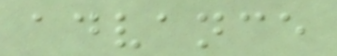advance
